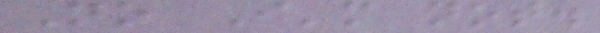No I'm not.
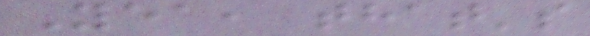Yea, that's
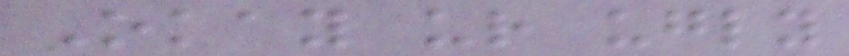Okay ur ugly
